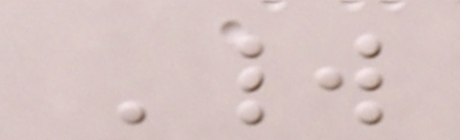World
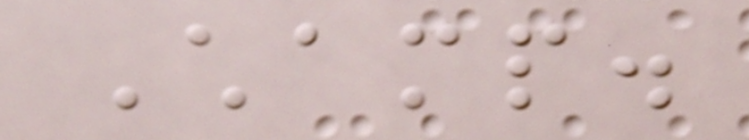Champ.
